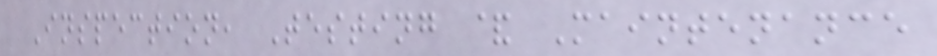Inspection, Testing & Maintenance
